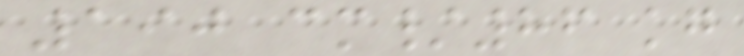190 cm/86 kg
